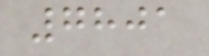7801
